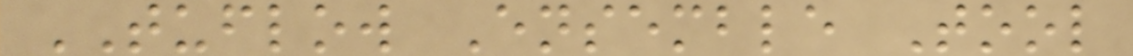TUFLOW Ensemble Tool
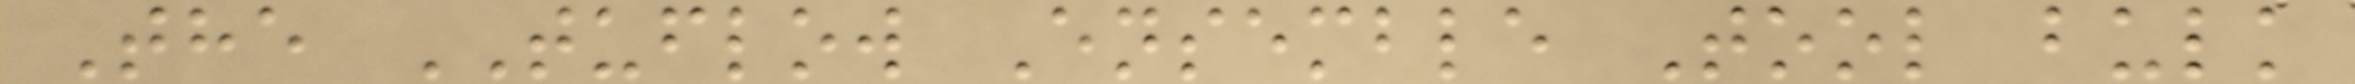The TUFLOW Ensemble Tool bulk
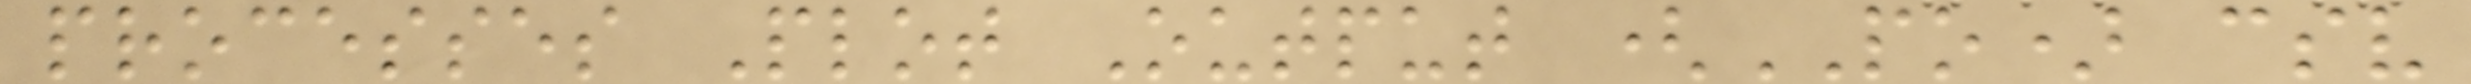processes Plot Output (PO) csv
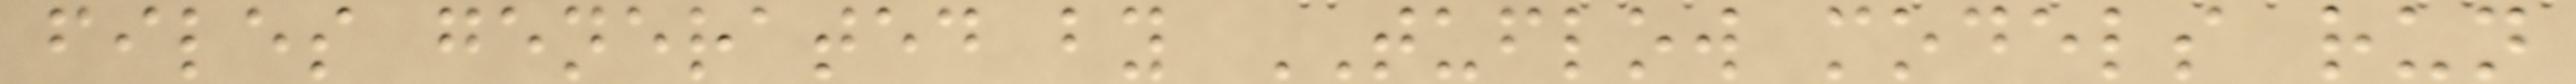files generated by TUFLOW models run
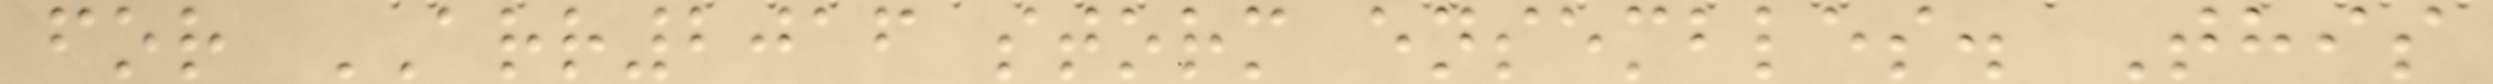for ARR2016 storm ensembles. This
